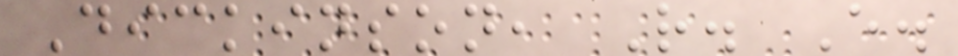Dickinson, R. E.
